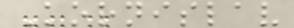Kornislav
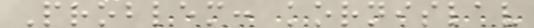Problem: kornislav
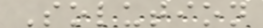Solution
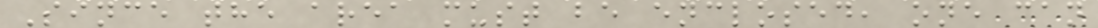Since the area must be enclosed, one can
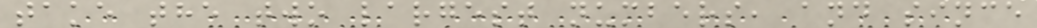take the two largest numbers, and since
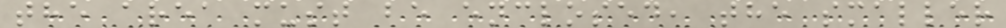the area must be enclosed, the smaller
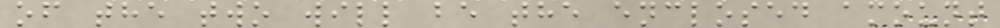of the two will be the enclosed amount
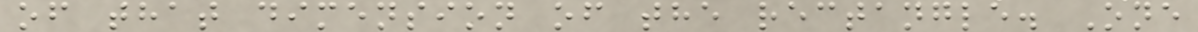of that dimension of the rectangle. One
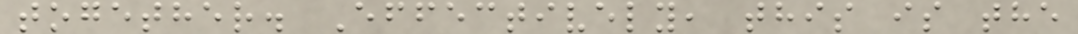together. Effectively, this is the
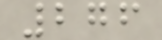276
